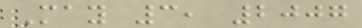May 3, 2007
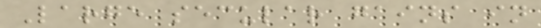Large secular gains in
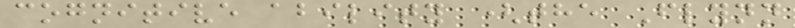cognitive ability (the Flynn
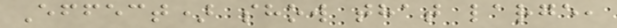Effect) show that large,
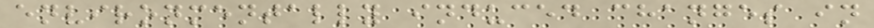environmentally induced changes in
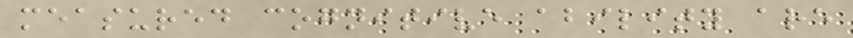measured cognitive ability are
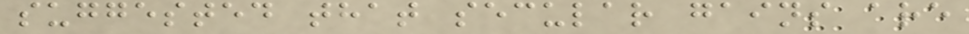suggested that secular gains are
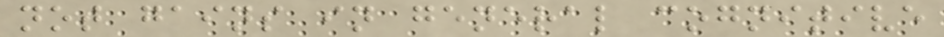not gains in general cognitive
